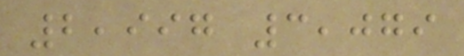2,997 3,079
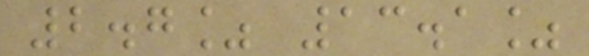2.7% 13.1%
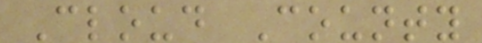Cloud County
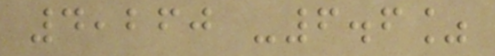4,260 -6.6%
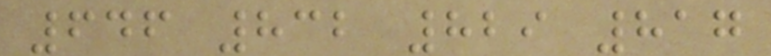646 832 829 817
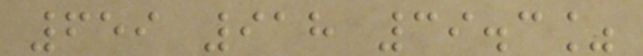659 918 39.3%
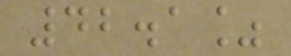42.1%
